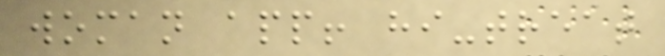woman app! hi-treat
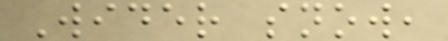Wider snow,
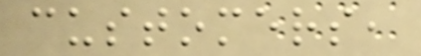customers,
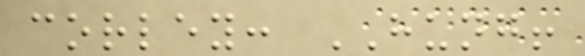corley: HUNG!
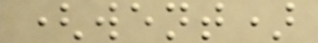(went)
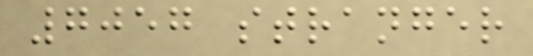7057 stranger
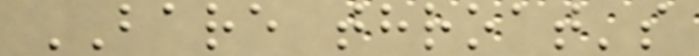BARE throat's
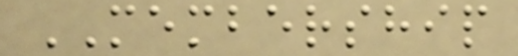MEMBERSHIP
